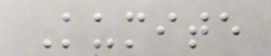Kumite
